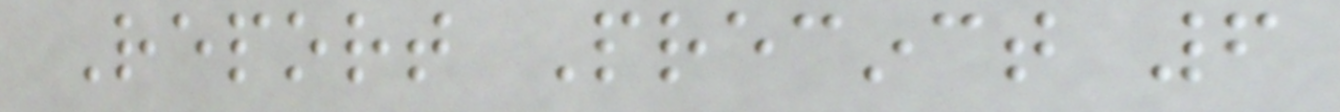Report Precinct 6
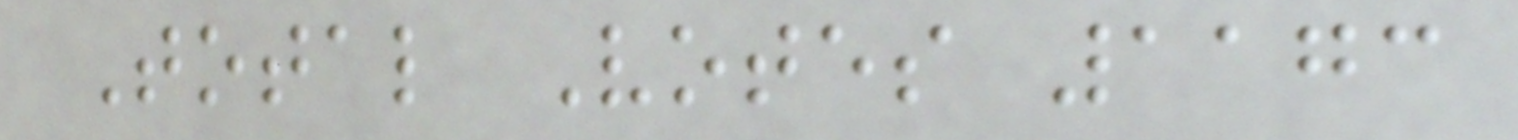Total Votes 1173
